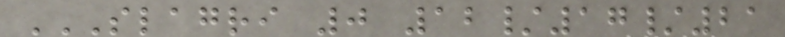SLAGRI 0 12/17/21
